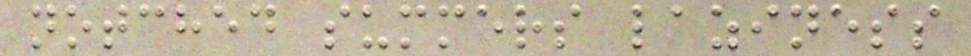notched summers laziness
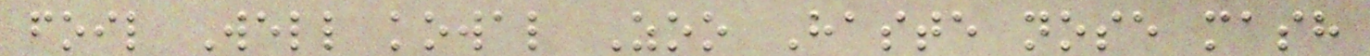foil Well kowal Zoo Haste nose mash
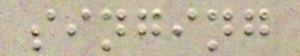singing
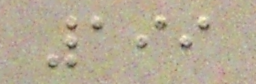199
